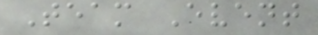Team Event
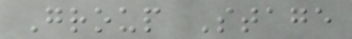Group Stage
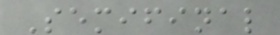Semifinal
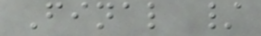Final /
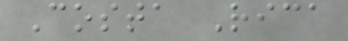Costa Rica
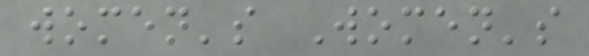women's Women's
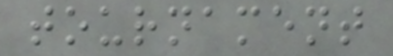tournament
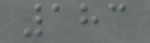183
